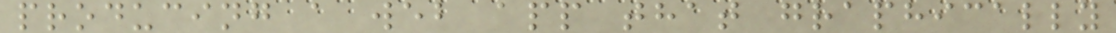producing a web app that graphically
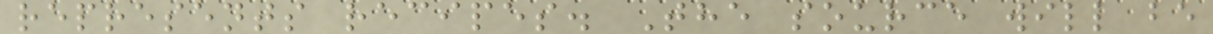represents recipes. The source will be
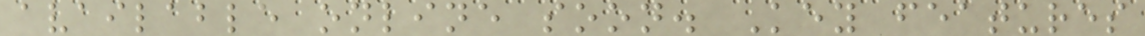available online soon. Key features
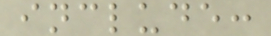include:
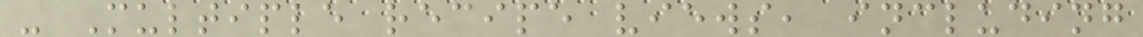- Multiple recipe views, including
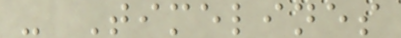- Timelines
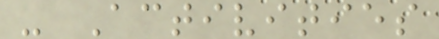- Activities
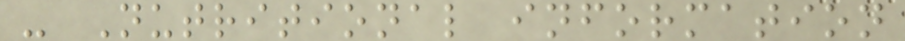- Nutritional information
